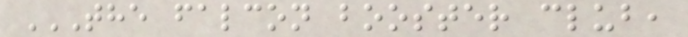THE FALCON BOOSTER CLUB,
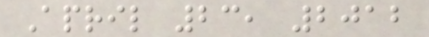April 23, 2012
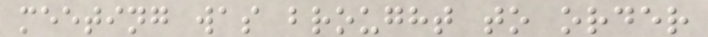meeting was brought to order
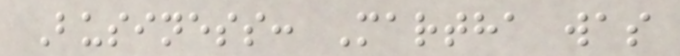Business: Martha was
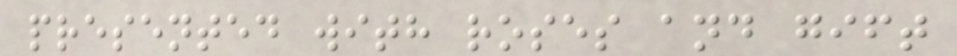presented with roses and gift
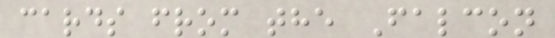cards from the Falcon
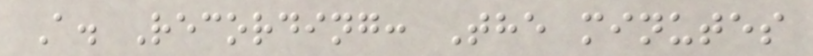A. Recording: The minutes
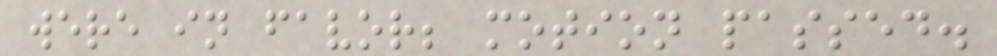were in favor; motion passed.
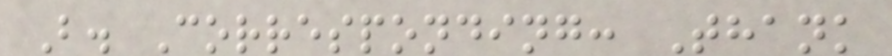B. Corresponding: Thank
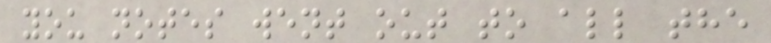you notes went out to all the
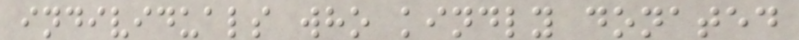individuals who kindly donated
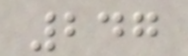247
